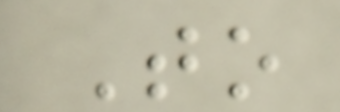To
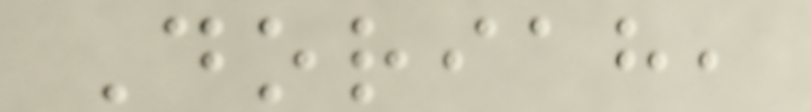Doriah,
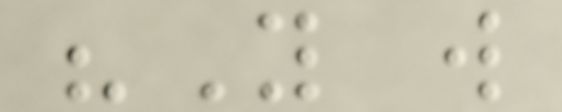"You will
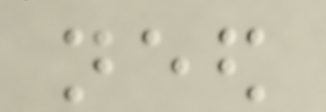need
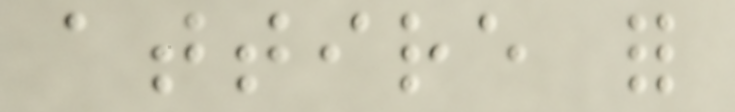attire for
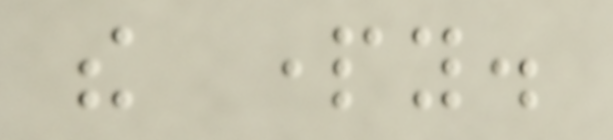the party.
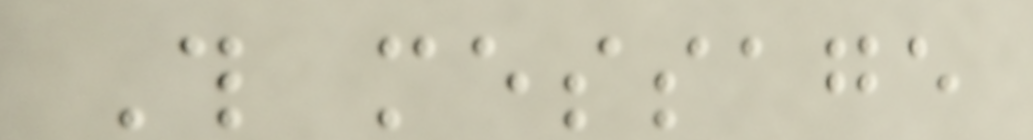This message
